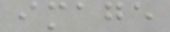image
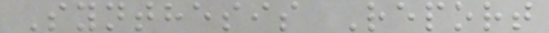Synthesis Report
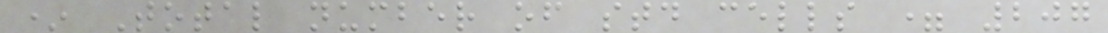* Total number of std cells = 207
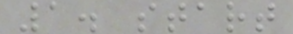1. start
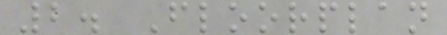2. Floorplan
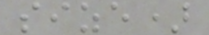size)
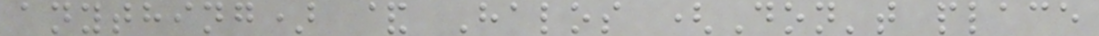anything) & Halos (Don't place
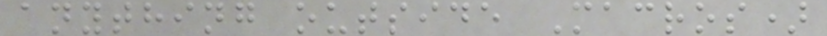anything outside Macros)
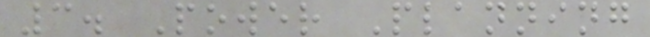3. Power Planning
